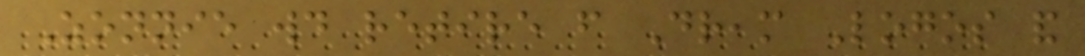Zonnie would retire from Dream Logos and
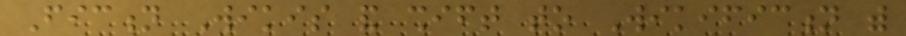Fiction Wikis and shift to Wikifiction with
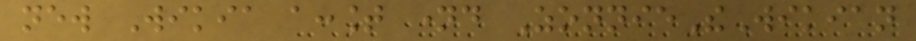new Wikia account named ZonnieTheWikian
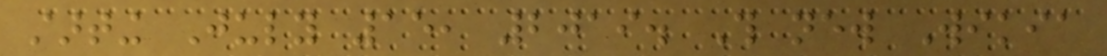starting July 15, 2019. This new Wikia
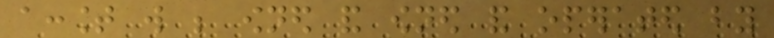account will be owned and owned and operated by
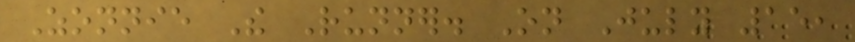Zonnie The Runner. On July 15,
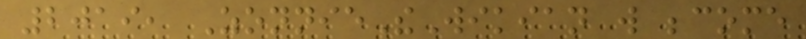2019, ZonnieTheWikian will become
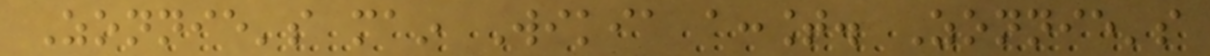Zonnie's main Wikia account. Zonnie's
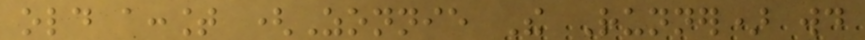old account (Zonnie The Runner) would
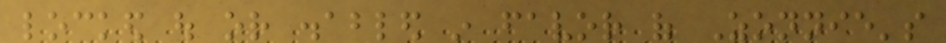locked out or disabled in favor of Zonnie's
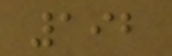192
